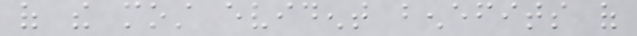of the most evident benefits of
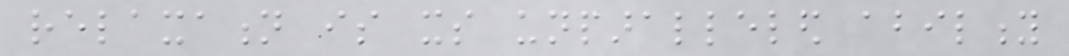relaxation is its unparalleled ability
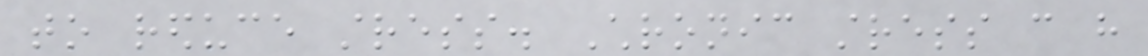to reduce stress. Chronic stress can have
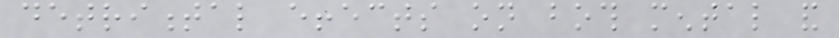detrimental effects on both mental and
